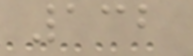132
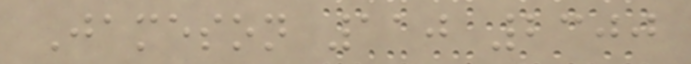Jameson 110 2300
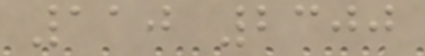110 2300
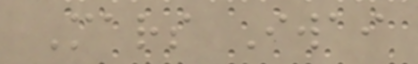Mars Iwai
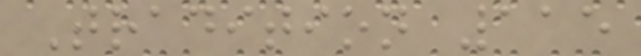Tradition 115
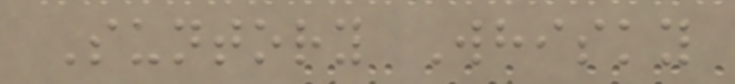Suntory Whisky
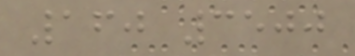160 3500
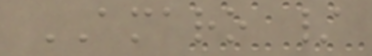AMARO /
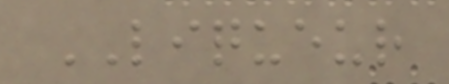LIQUEUR
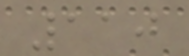110
